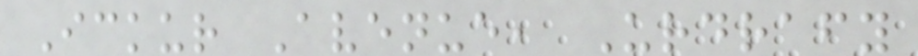Ickur Avenue, Urdrafy
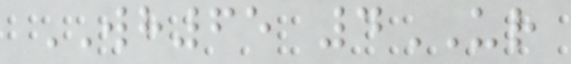WH65 4UR
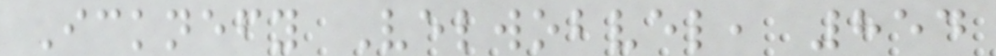Icknefy Velwobvel, 854
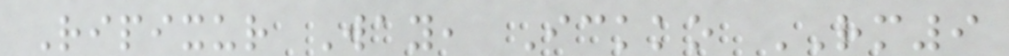Ripixur Way, Ickko RM9
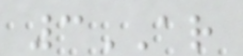3AR
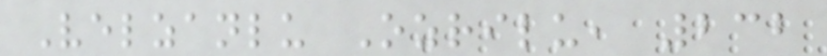Velzanlu Ozrilu, 232
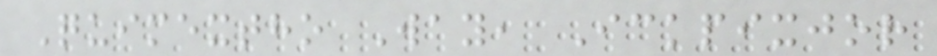Quimextho Way, Ickpixjor
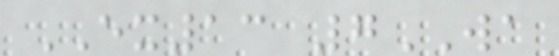EX13 7WA
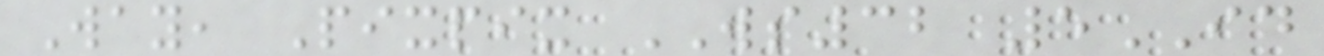Way, Pixpix WS32 5ID
